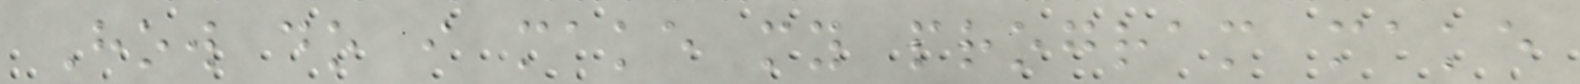How do i make my program make
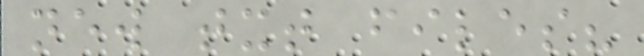new txt files?
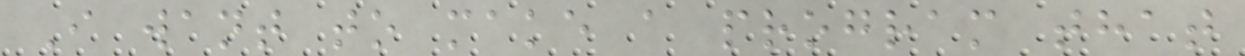I want to make a program that
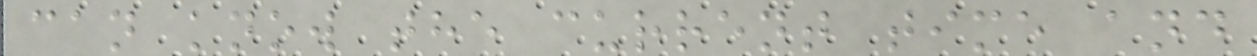can know the current time and
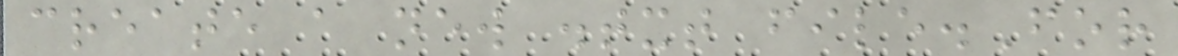create a new .txt file.For
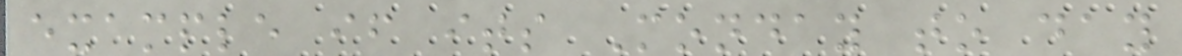example if its Monday to day
